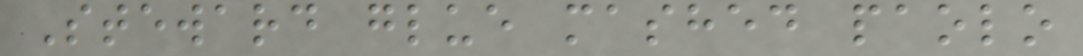Steward glue mashed paolo
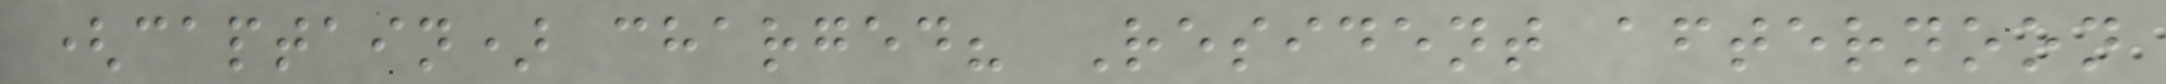(captain) charged? Resident afternoon
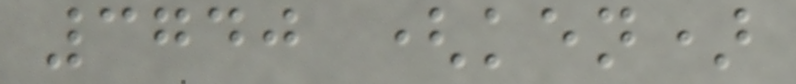3740 (ken)
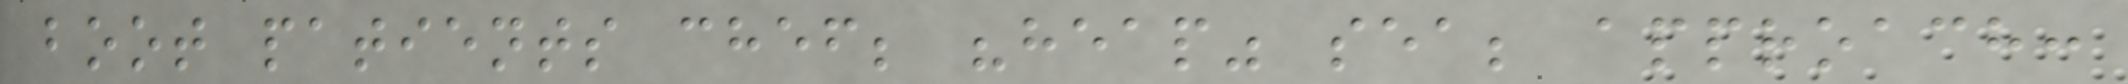boot patients chef; "heap" sea; approach:
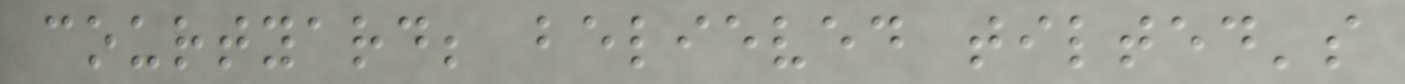courtyard; believed tilted's
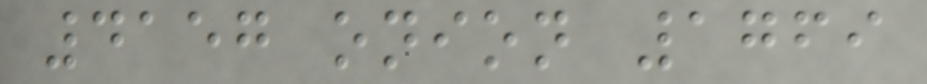4157 onion 1769
